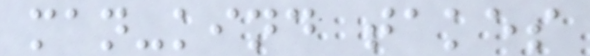man-kind takes
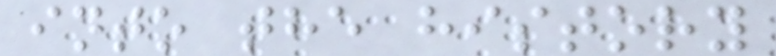into the history
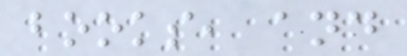books, and
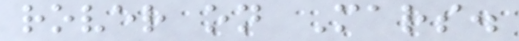rover on Mars.
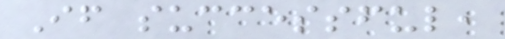If successful,
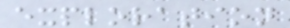exploration
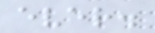ever.
